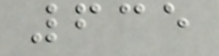635
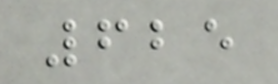625
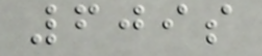609s
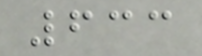633
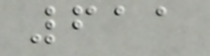611
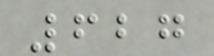627
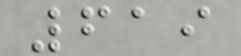619
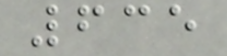635
